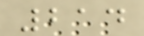214
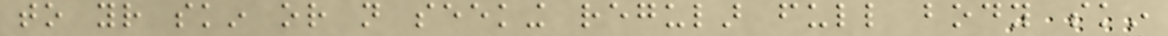to your skin or not seeking regular full body skin
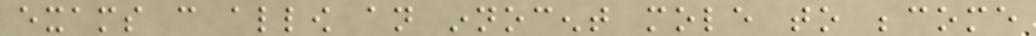exams can allow an innocent mole to become
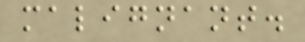malignant.
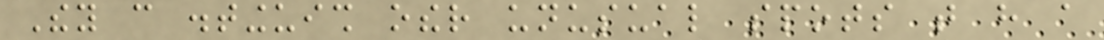They can distinguish other unusual spots that have a
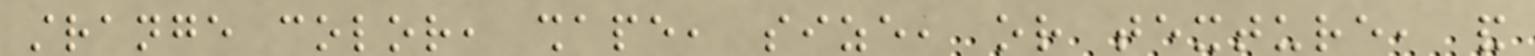strange color, shape, size, or texture, and
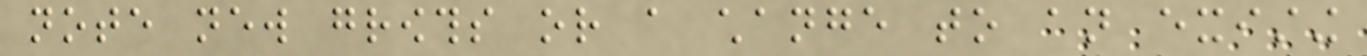note new growths or a change to an existing
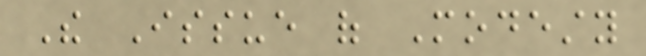The Issue of Modesty
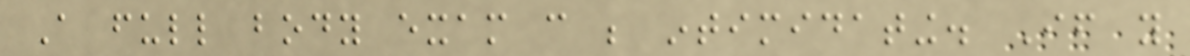A full body exam can be intimidating. If you
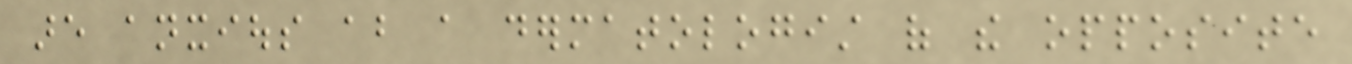are anxious about a dermatologist of the opposite
